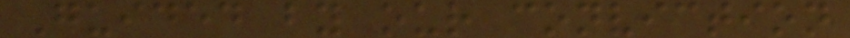Guided by our conviction
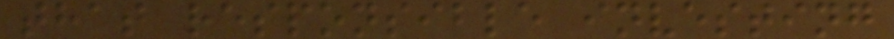that responsible investing
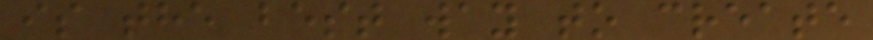is the best way to create
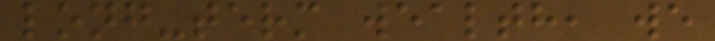long-term wealth, we
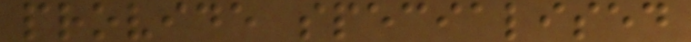provide specialised
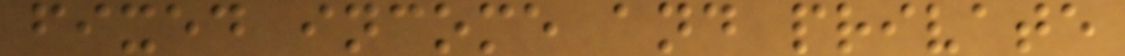fixed income and private
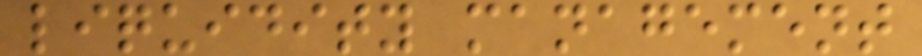liquidity management
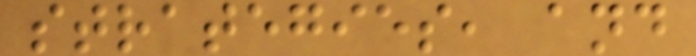strategies, and
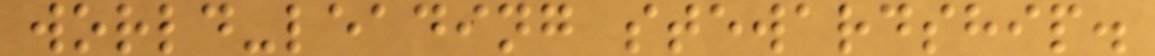world-leading stewardship.
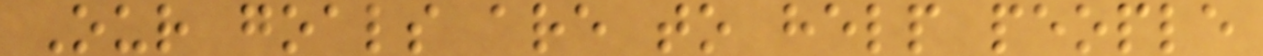Our goals are to help people
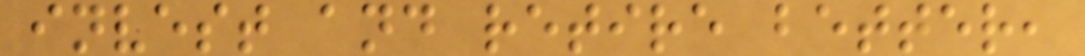invest and retire better,
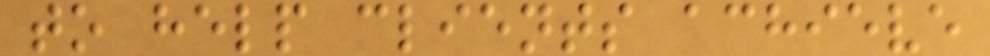to help clients achieve
